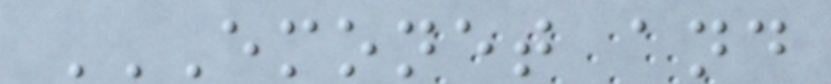EMONET AND
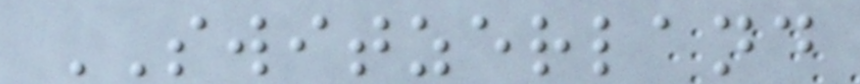SWITZERLAND
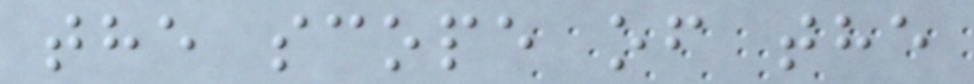the scope of the
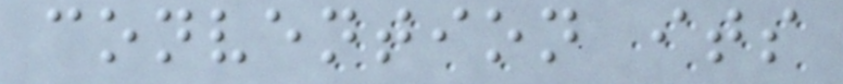convention its
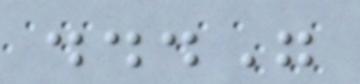..."
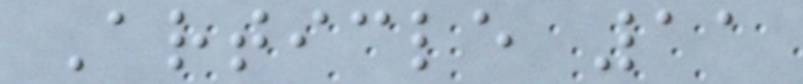Article 11
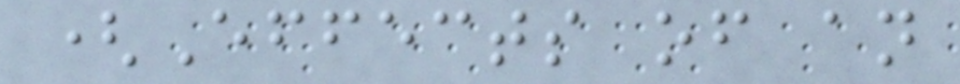(Effects of an
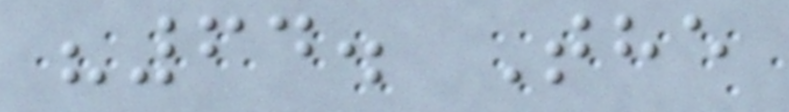"64. The
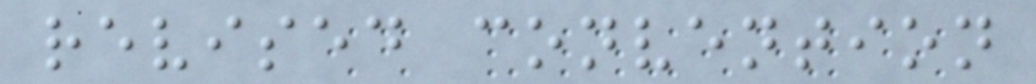revised convention
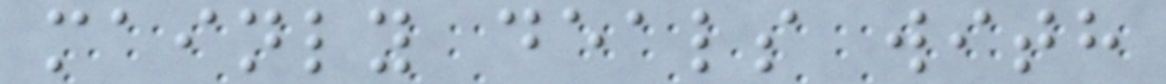mainly deals with
